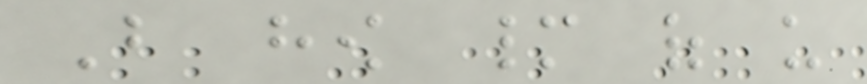But how many of us
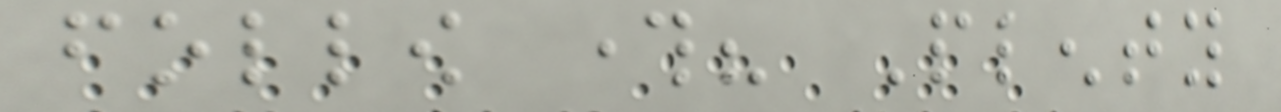follow through? Plenty
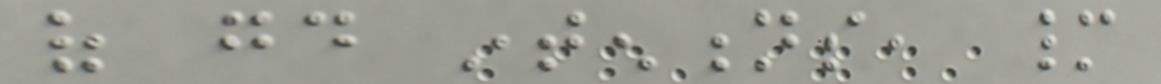of good intentions, many
